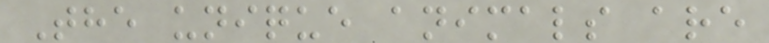The unique animals are
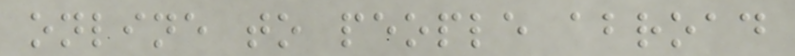online to people abroad
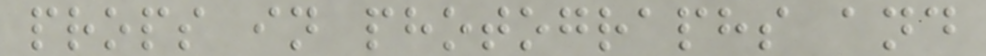props in photographs and
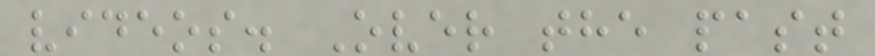videos. Over the past
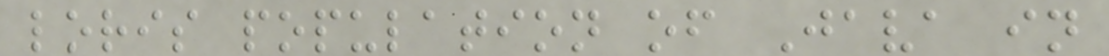loris population of Java in
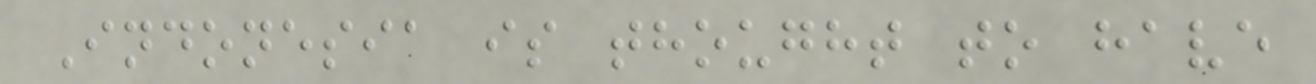Indonesia is thought to have
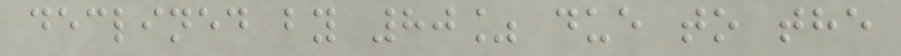declined by 80% due to the
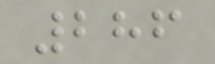286
